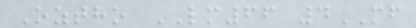Oztho LM66 4MF
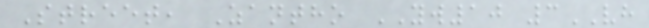Street, Zantho YW10 3VH
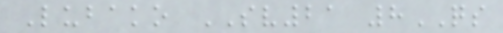Lubako SV21 8QS
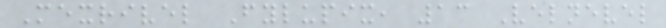Mexrivel Fylupix, 13 Velnevel
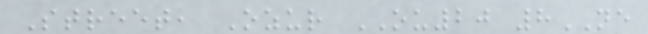Street, Ozur OU20 8NE
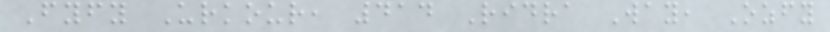Fyfy Urkour, 414 Ridra Way, Ozfy
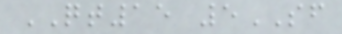QT15 5SF
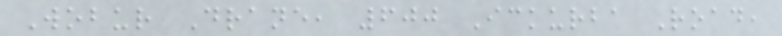Wobur Drane, 600 Ickurba Road,
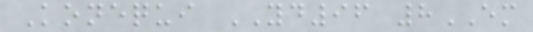Konequi YD96 8EM
